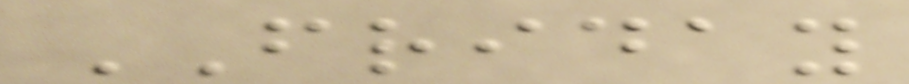FRIDAY
